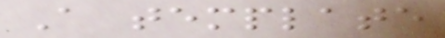A template
